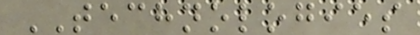TECHNOLOGIES
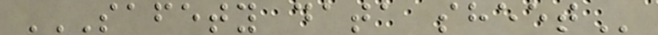SAFETY DATA SHEET
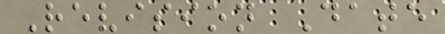Revision Date
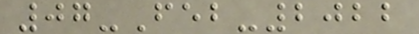07-Feb-2022
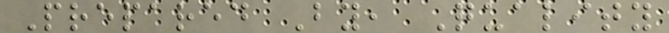Prepared By, Quality
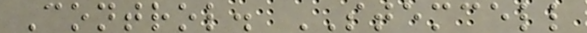Control. STEMCELL
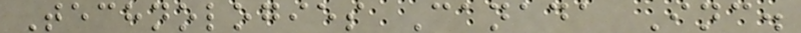Technologies Canada Inc.
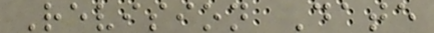Revision Date
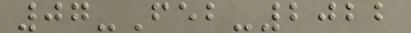07-Feb-2022
